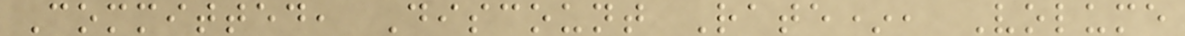Committed, Discount Rate*, Volume
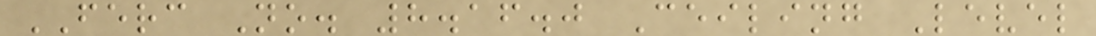FERC No. 8.16.0 Ceiling Level
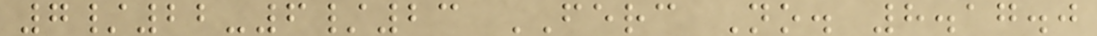7/22-6/23 FERC No. 8.17.0
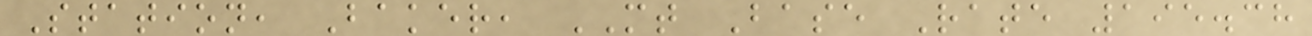Station, Baker, MT Base Rate 195.38
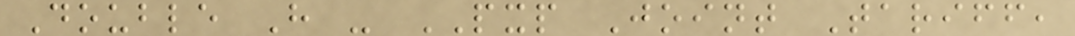Double H - PXP Joint Tariff,
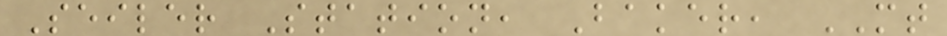Seiler Station, Baker, MT
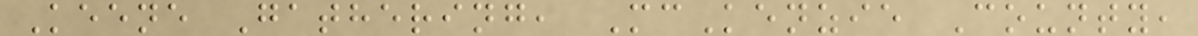Keene Gathering, McKenzie County,
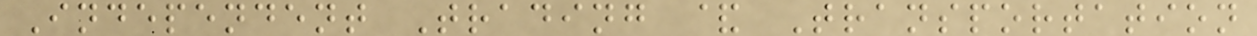Independent Trading & Transportation
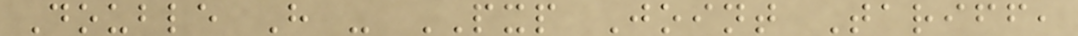Double H - PXP Joint Tariff,
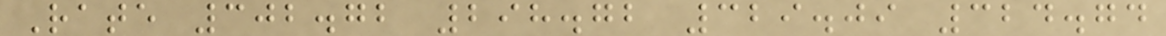Rate 302.72 298.72 329.09 324.74
